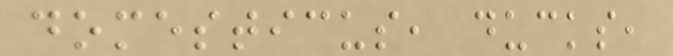domesticus, ducks,
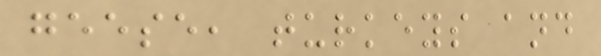geese, turkeys and
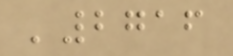'2716
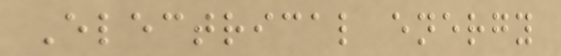Electrical energy
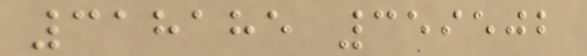318185 359502
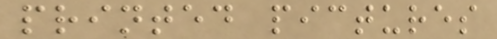printed pictures
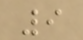9
